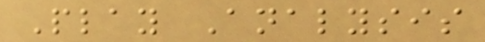Play Analysis
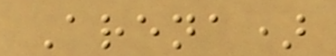Arena)
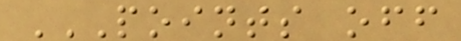POINTS OFF
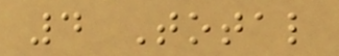4 Total
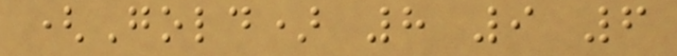(Gold) 8 9 6
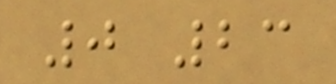0 23
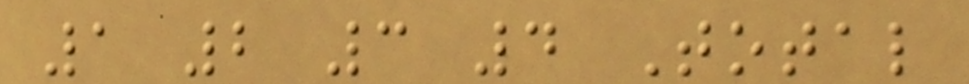1 2 3 4 Total
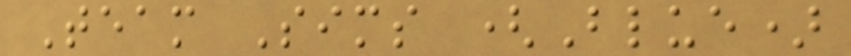Team Sims (Blue)
